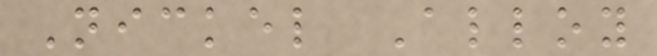Nickel Alloy
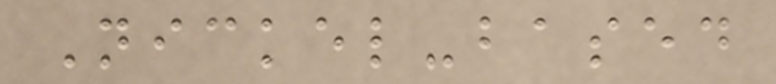Nickel-based
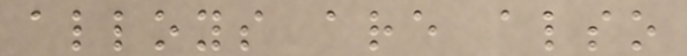alloys are also
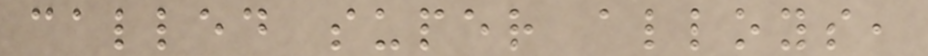called super alloys,
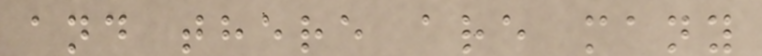and there are many
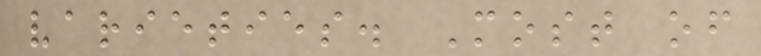varieties. Most of
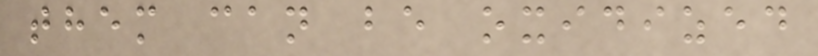them can be oxidized
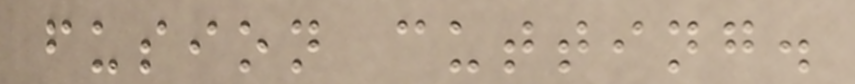fusion cutting.
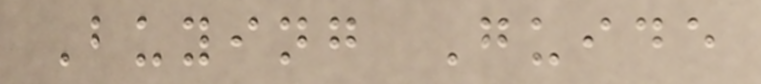Buying Guide
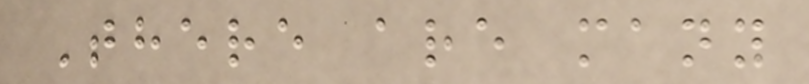There are many
